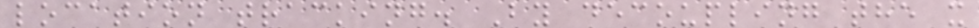location tracking. By decoupling the x
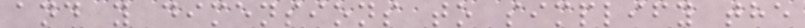and y dimensions to simplify the
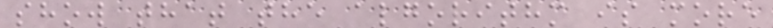show that the algorithm is more
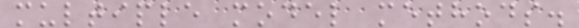multiple model methods.
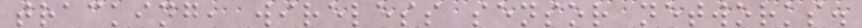tracking, wireless sensor networks.
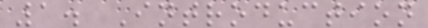1. Introduction
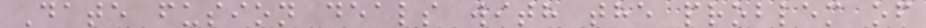Date fusion deals with the problem of
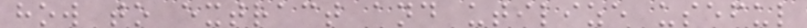how to extract and utilize useful
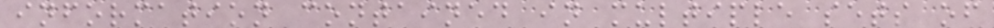information contained in multiple sets of
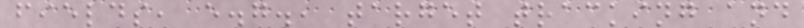fields, e.g., target tracking and
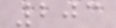203
